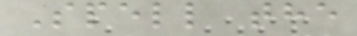Spell the
